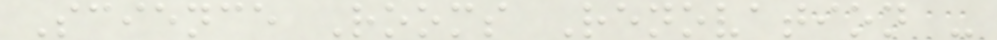Science Rooms Renovation -
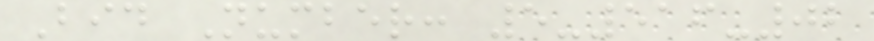Bid Number: 5-516-02
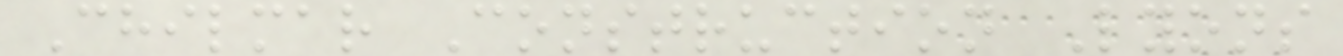Chilmar Construction Lyons
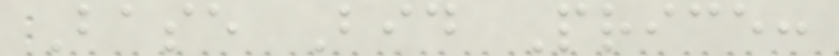Base Bid Price:
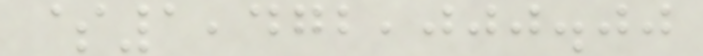$1,472,000.00
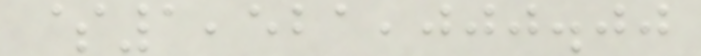$1,521,000.00
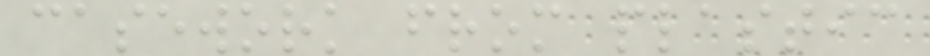casework from plastic
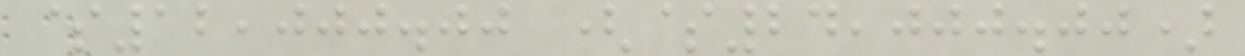$12,000.00 ($24,000.00)
